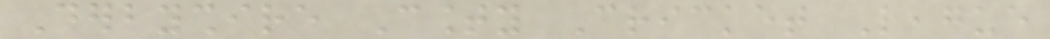Derbyshire County Cricket League
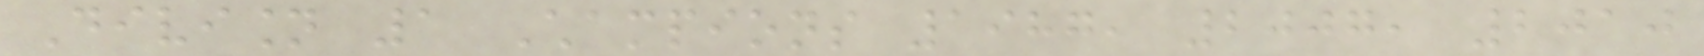Division 1 Champions 1987, 2007, 2010
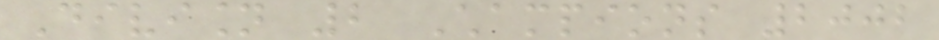Division 2 Champions 2002
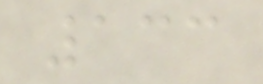133
